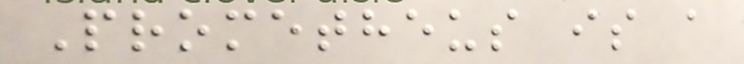Prometheus is a
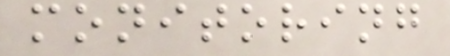monitoring
